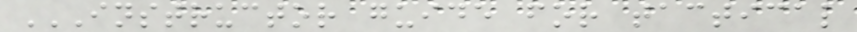INSTRUCTOR GUIDE FOR TACTICAL
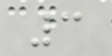3
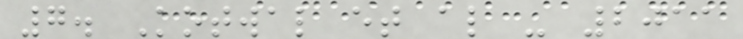7. Kotwal et al - 2011
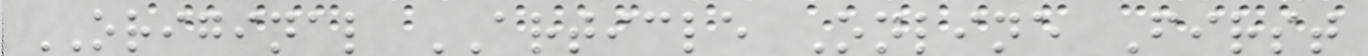ORIGINAL ARTICLE Online First
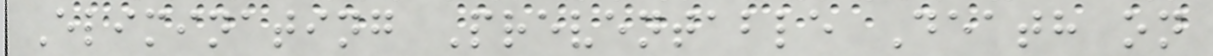Eliminating Preventable Death on
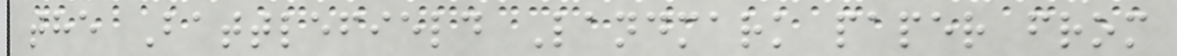the Battlefield Landmark paper from
